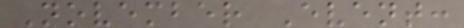November Event:
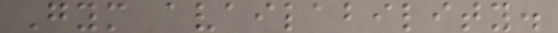Gym availability.
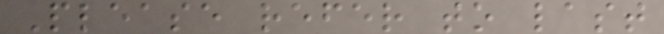Please refer to last
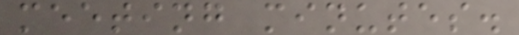meeting minutes.
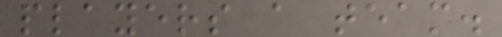players a team.
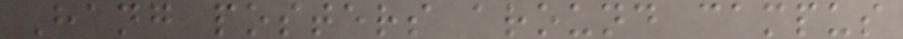Hang posters around campus
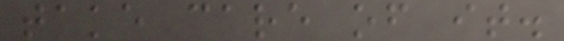take care of it.
